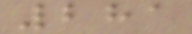281
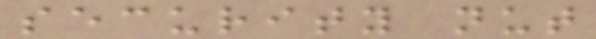security nut
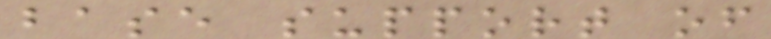base support of
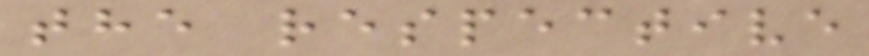the respective
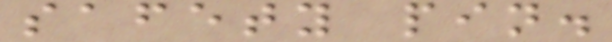safety pin.
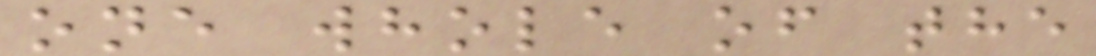one whole of the
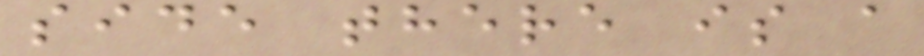side there is a
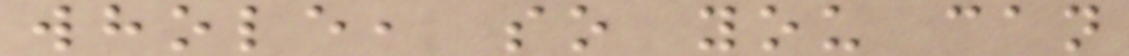whole, so you can
